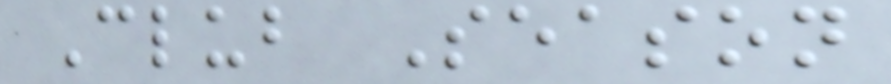Club Season
